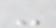-
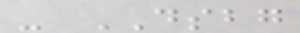- DSBG
